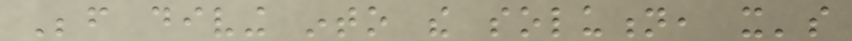Before diving into the solution, it's
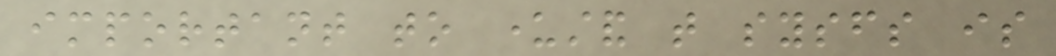important to understand that sysfs is
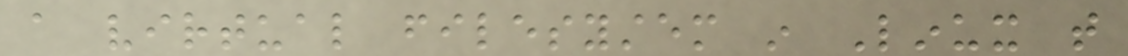a virtual filesystem in Linux that
